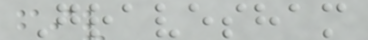Gravesham
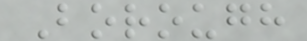Borough
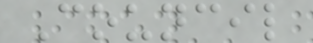Council
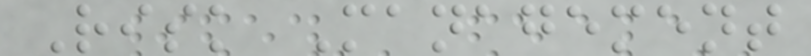Risk Management
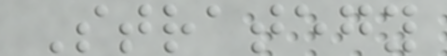Strategy
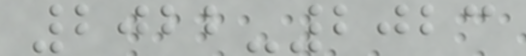2022-2023
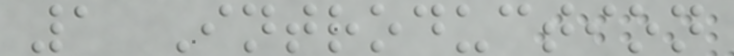1 Introduction
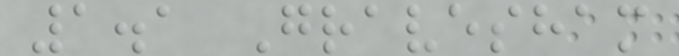1.1 Gravesham
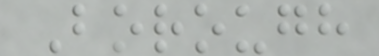Borough
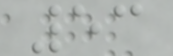53
